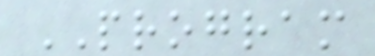PROGRAM
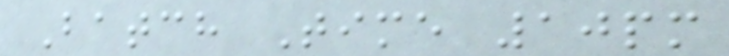Batch Time 10pm
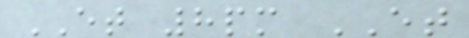ET 8pm ET
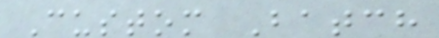Custom Batch
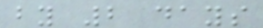by 2 days
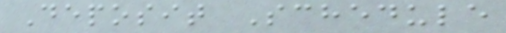Deposit Schedule
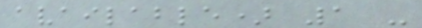available) 1 -
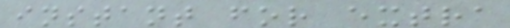instant for extra
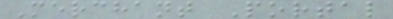Merchant Portal
